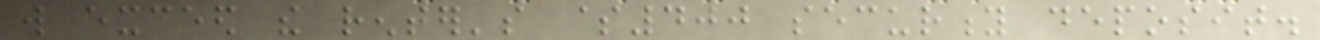will exceed the renter's $400 security deposit.
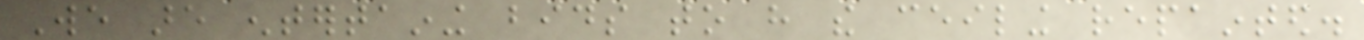We are entertaining bids to have the ceiling repainted.
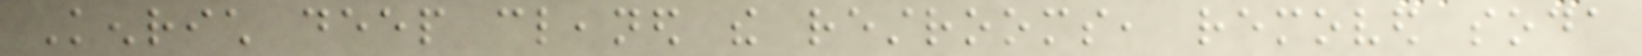Kenrich deep cleaned the restrooms, removed soda
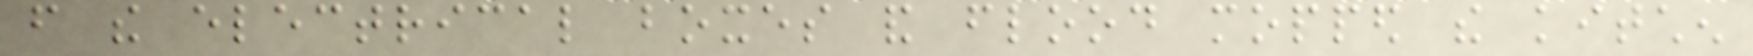from the electrical boxes and flood mopped the kitchen
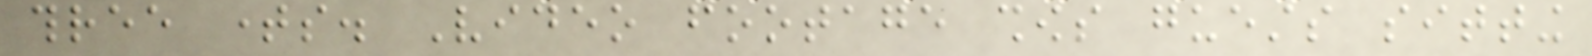three times. Video footage shows guests sitting
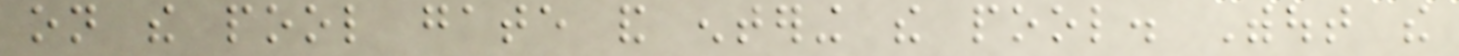on the pool gate and entering the pool. Without the
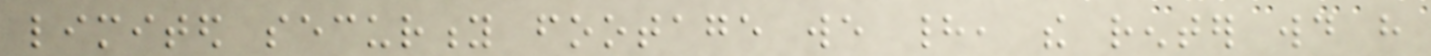limited security footage we had, the renter would have
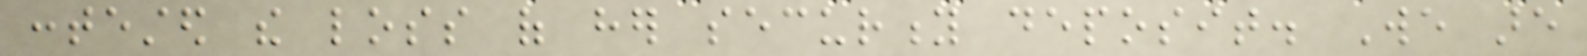contested the loss of her security deposit. We are
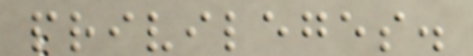privileges.
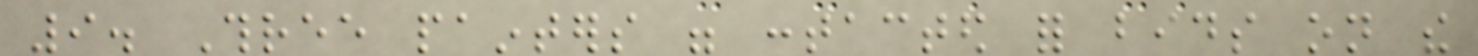9. Three painters were contacted for bids on the
